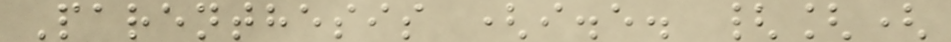Parenthesis (i.e. {[(
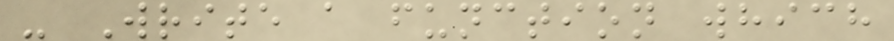- Write a function which
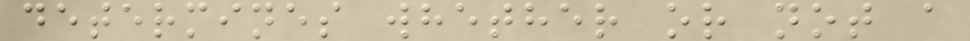determines whether or not a
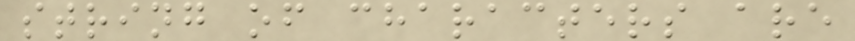string of characters are
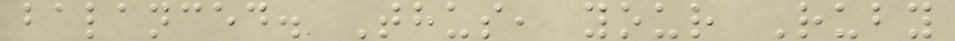balanced. Thus, your Ruby
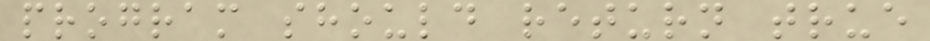program should return true
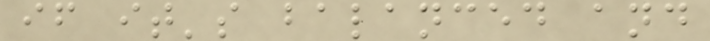if it's balanced and
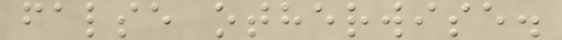false otherwise.
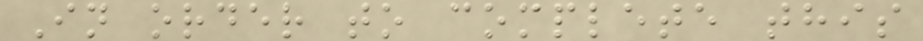In order to complete this
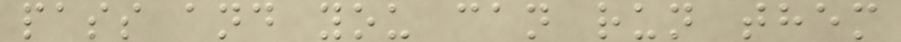pass and you can run them
